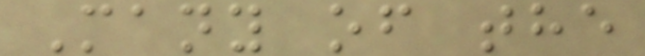Many of the
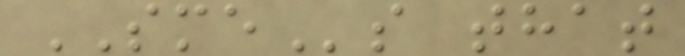SMEs that
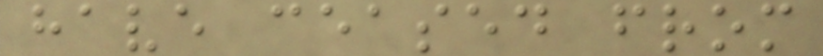have ceased from
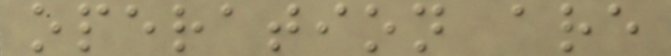operation are
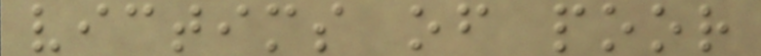victims of poor
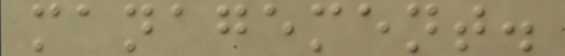management.
